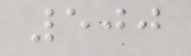500
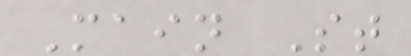Main St
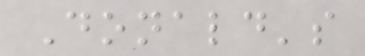Donald's
